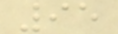95
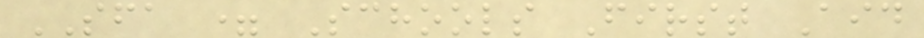SFA = Schools First Aid
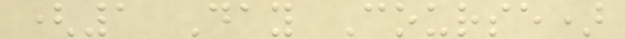(1 Day Course)
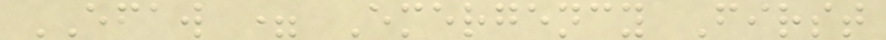EFAW = Emergency First
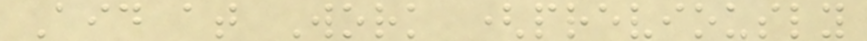Aid at Work (previously
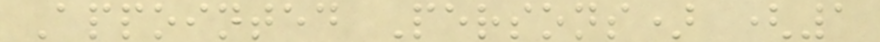Appointed Persons) (1
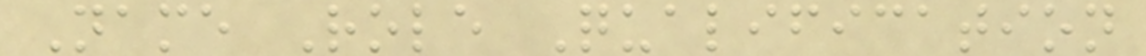Name Role Qualification
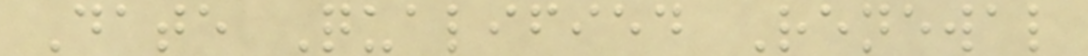Date Qualified Renewal
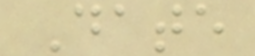Date
